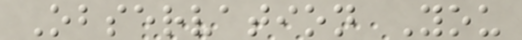Observation You
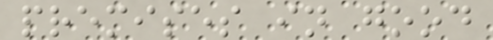premises in good
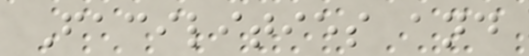Facilities and
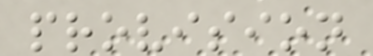provision
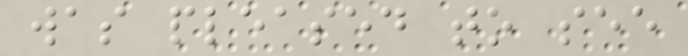was pleased to see
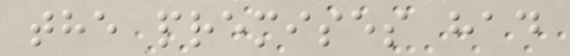the premises had
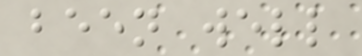been well
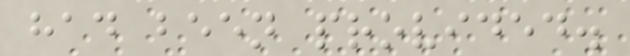had been provided.
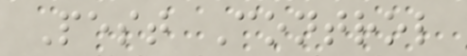Pest Control
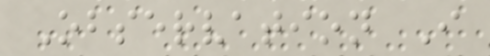Observation I
